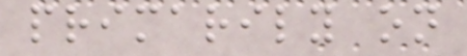primarily on
